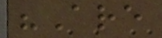"Are
